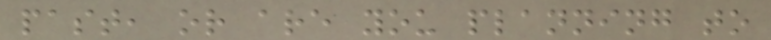past, or are you planning to
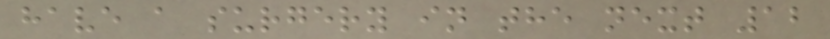have a surgery in the next 12
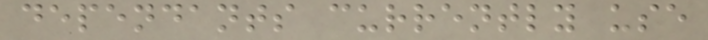dependants currently use
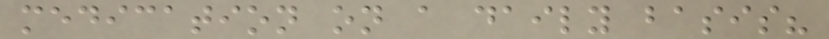medication on a daily basis?
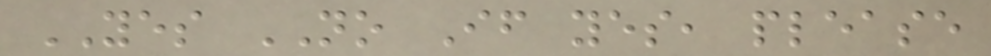YES NO If yes, please
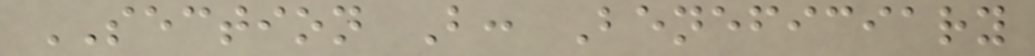SECTION B: Beneficiary
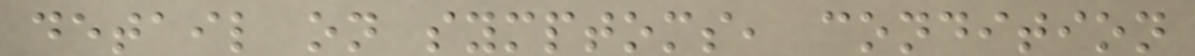detail on symptoms, condition
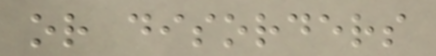or disorders
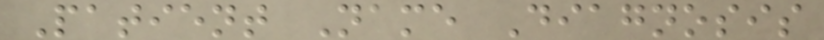Patient Name Diagnosis
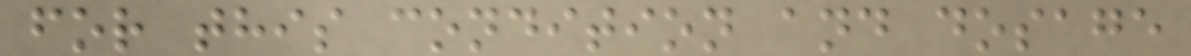for this condition and dosage
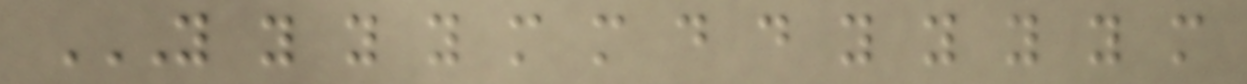Y Y Y Y M M D D Y Y Y Y M
